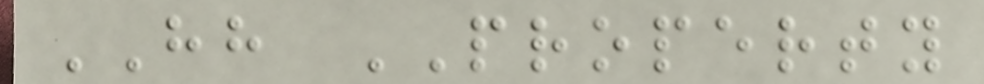HH PROPERTY
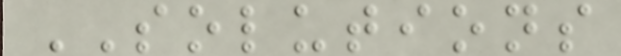SOLUTIONS
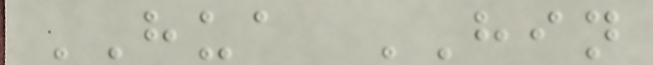HUA HIN
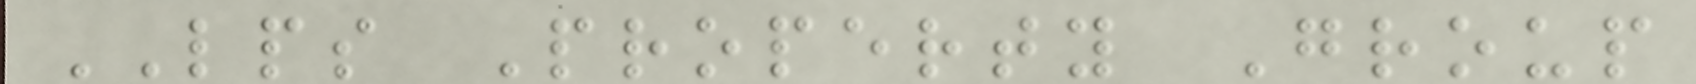LPS Property Group
